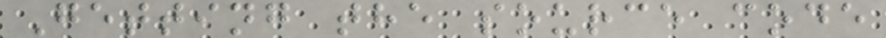Getting the source code
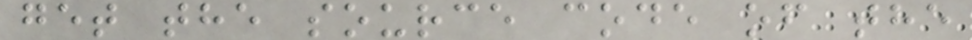get the source code of the
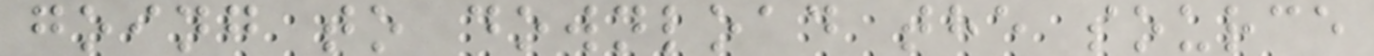going to download the source
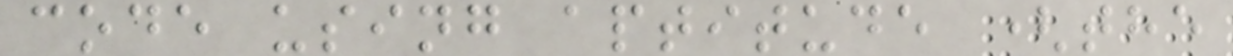code using aptitude (the
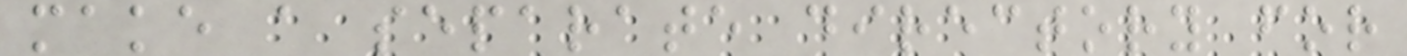make a separate directory for
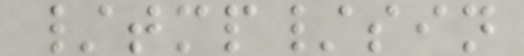/tmp/sin
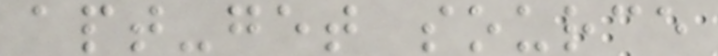apt-get source
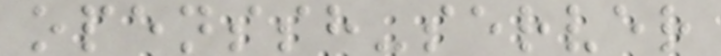openssh-server
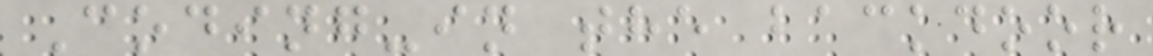Coding-in the backdoor
